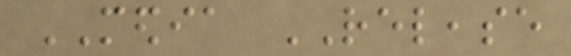MEDIA RELEASE
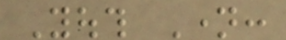Youth Name:
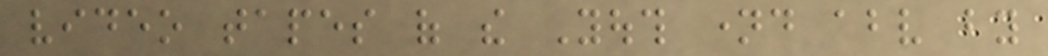video tapes of the Youth named above by
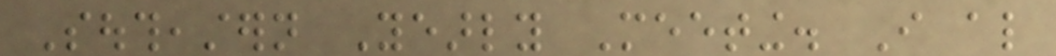Southeastern Yearly Meeting. I also
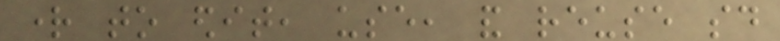right to edit, use, and reuse said
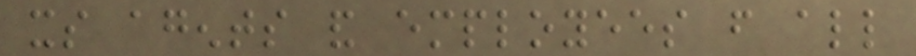its agents and employees from all
